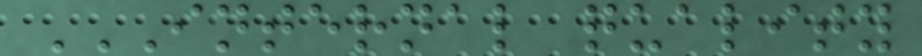INTERNAL QUALITY
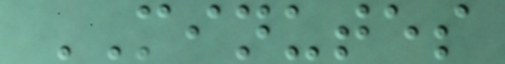MINUTES
